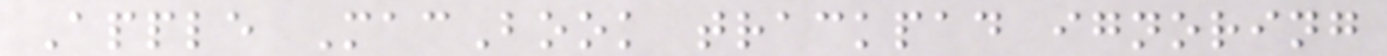Apple MacBook trackpad ignoring
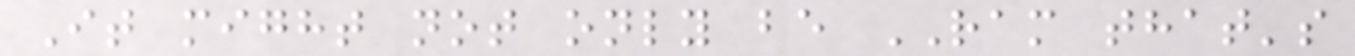It might not only be RAM that's
